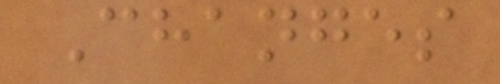Changes
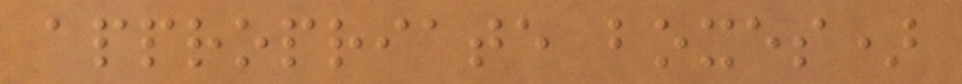appropriate boxes)
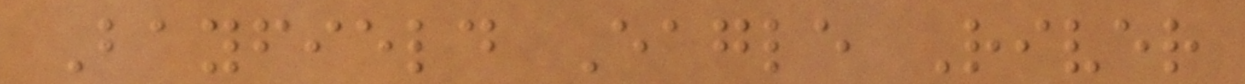Bayfield Eagle River
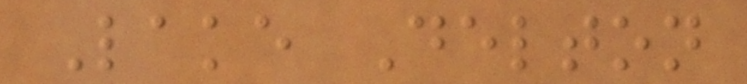Lake Delton
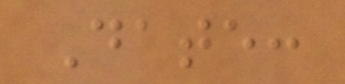Date:
